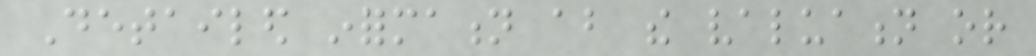Detailed information about the valuation or
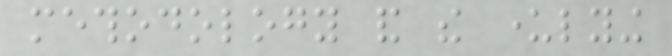methodology and the underlying
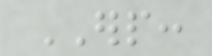ERP:
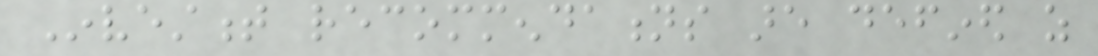Investment recommendations are defined as
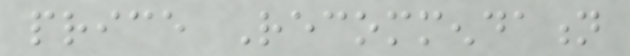price Recommendation
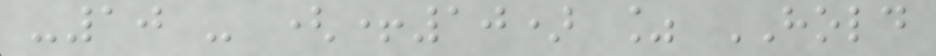-10 - (+10) % HOLD
